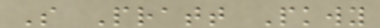S Pratt Pkwy
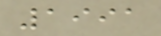1991
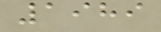1989
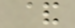&
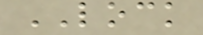LOCK
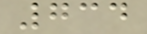734
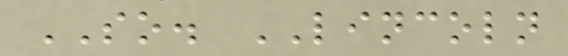SO. LINCOLN
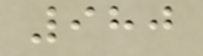980
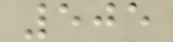505
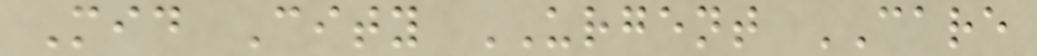Mid City URGENT CARE
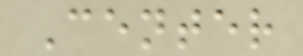Center
